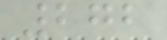272
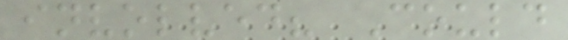involved? Could
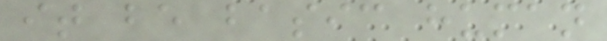it be basic human
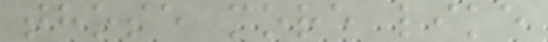those more like
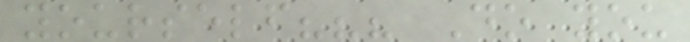yourself??? Do you
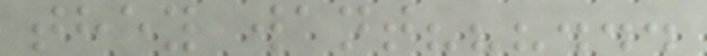they want???...
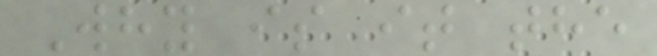Why is it the
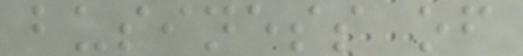business of
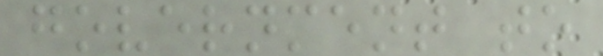government to
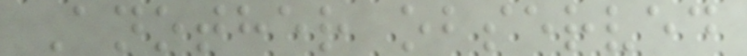Another observed
